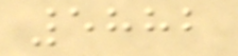5882
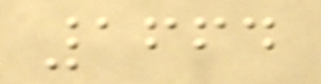1664
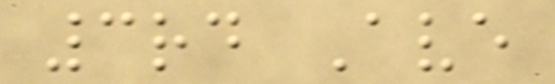3rd Ave
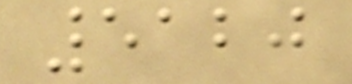5120
